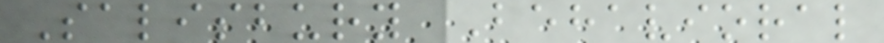Salisbury Behavioral
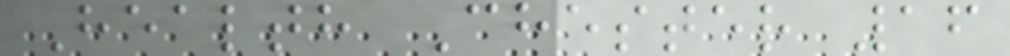Health Chester 16
